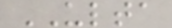ULTA
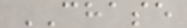CHASE
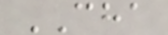CHA
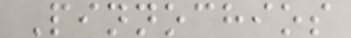Pinnochios
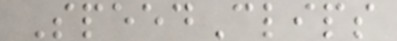SpeedClips
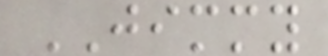JIMMY
